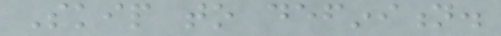Skip to definition.
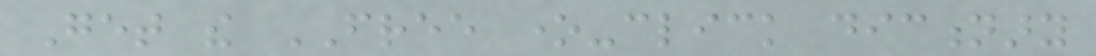Get the FREE one-click dictionary
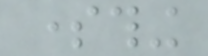something
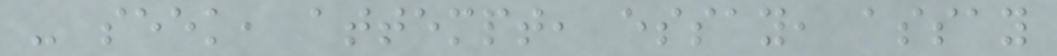- seek, attempt, essay, assay
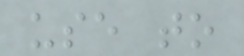use to
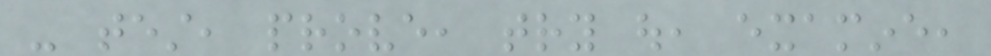- test, prove, try out, examine,
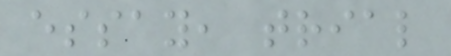essay, trial
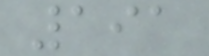191
